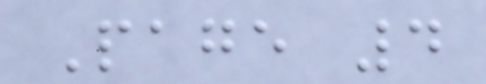Page 4
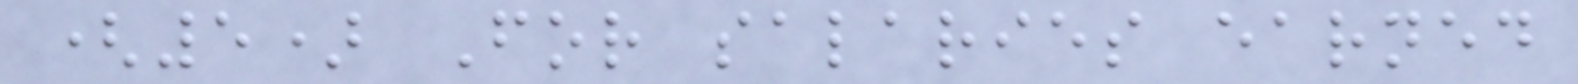(5) For salaries earned
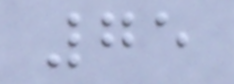75
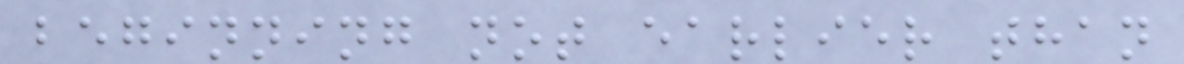beginning not earlier than
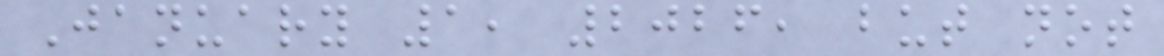January 1, 2026, but not
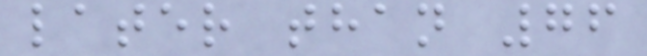later than 76
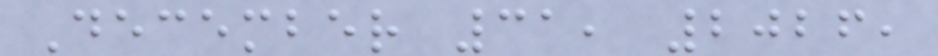December 31, 2026,
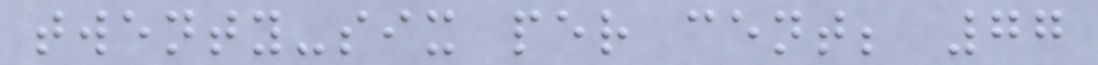twenty-six per cent; 77
